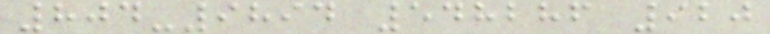804-9894 548286 920
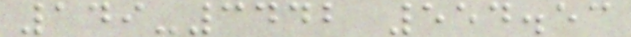149-3442 554.53
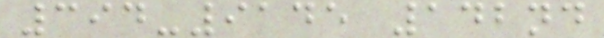394-9145 142nd
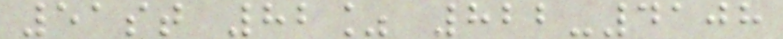51st 82% 822-4108
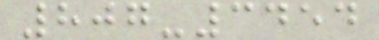807-3454
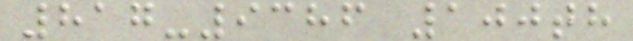817-9386 100th
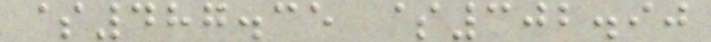$487.35 $302.90
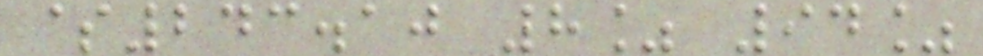$243.10 8% 94%
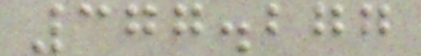377.277
